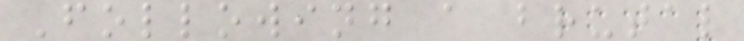Following a brutal
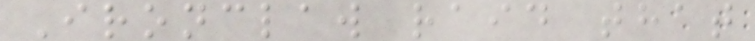Ironclaw raid that
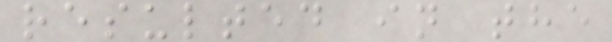resulted in the
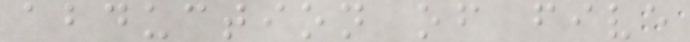abduction of five
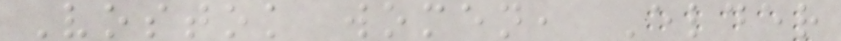Vostok women, Elder
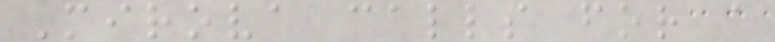Mirova calls for a
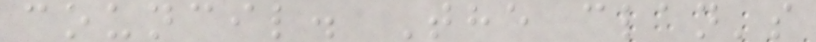council. The clan's
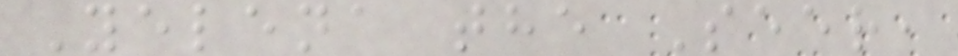Yelena the Seer,
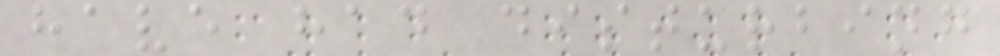have had disturbing
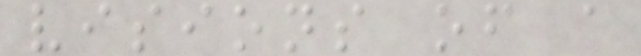visions of a
